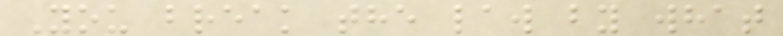You break the law by what
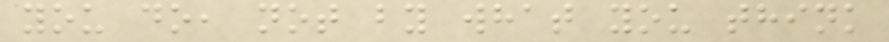you do, not by what you think
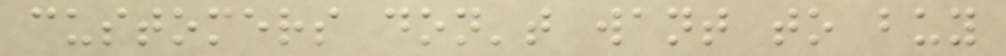customers don't want to buy
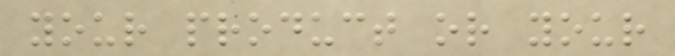your product or your
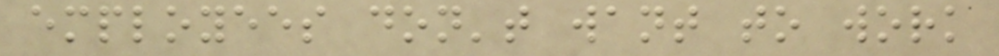employees don't want to work
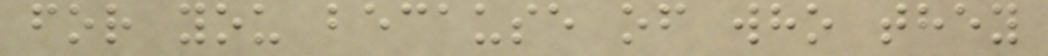for you because of who they
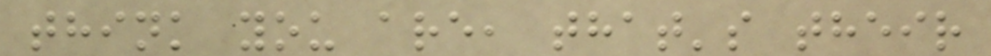think you are, that's their
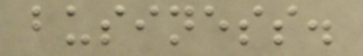business.
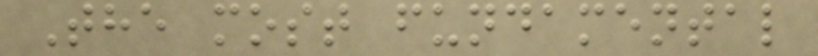The most fundamental
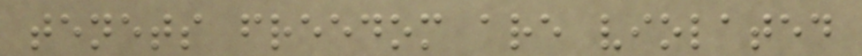tenets freedom are violated
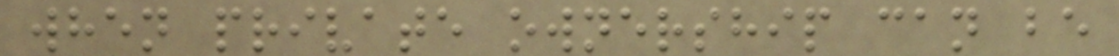when private ownership can be
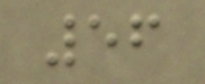56
